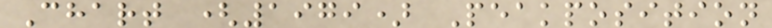Chart (1979) Peakposition
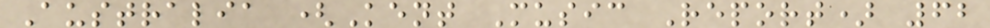Australia (Kent Music Report) 62
